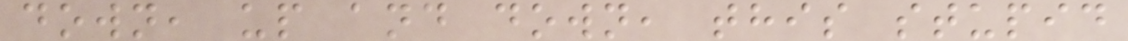down, up and down, this stupid
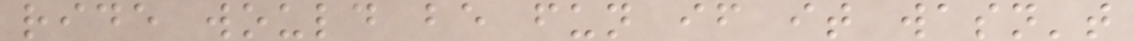ride would be fun if it wasn't
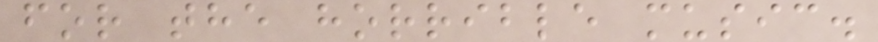for the horrible music.
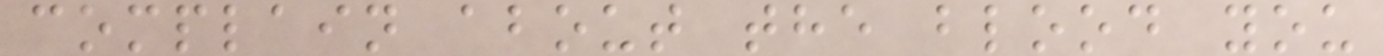complain about the blood you
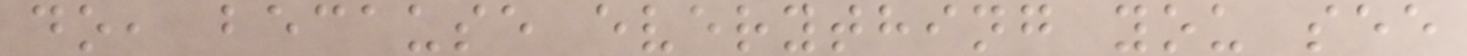do, because everything you see
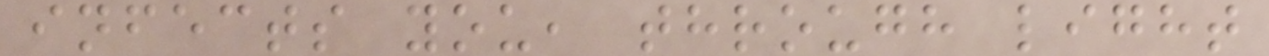infects you, through light
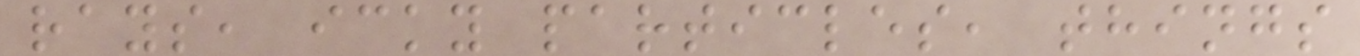rays, icky particles, things
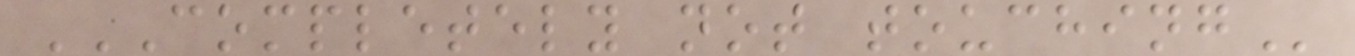COMPLETELY NOT TOUCHING
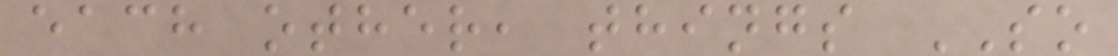each other, things SO
